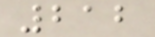212
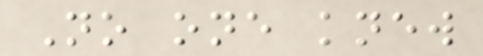No one knew
